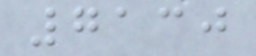7130
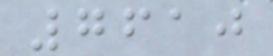7610
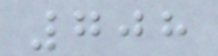708
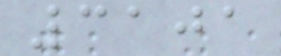3101
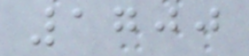1700
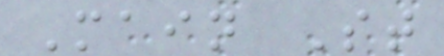Main St
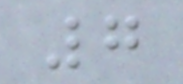7
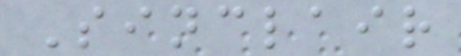Sinclair
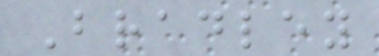Bradley
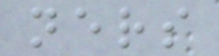ners
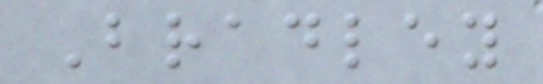Bradley
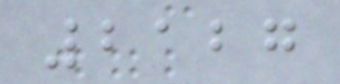2127
